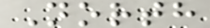North
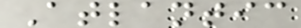Atlantic
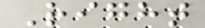Right
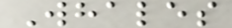Whales
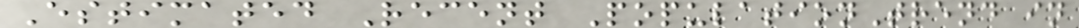Estimated Recent PopulationTrend in
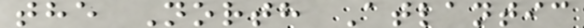the North Atlantic
